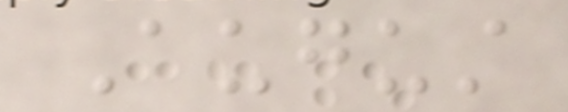August
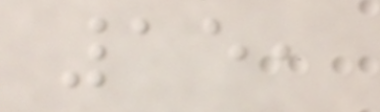15,
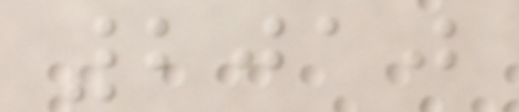2010
